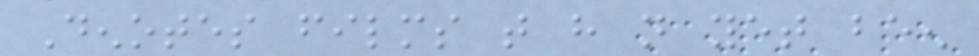Denotes films that have not yet been
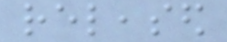released
